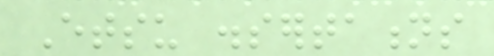Etsu dissertations
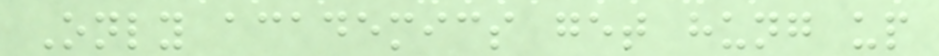Only academics get hung up
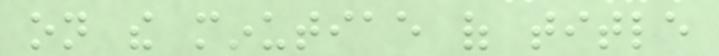on the minutiae of title
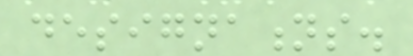designations.
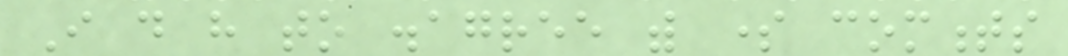I do have to disagree with some comments
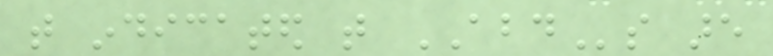that indicated that ABDs are
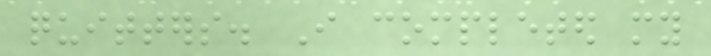quitters. I completed my
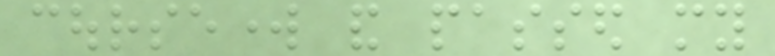coursework and passed my
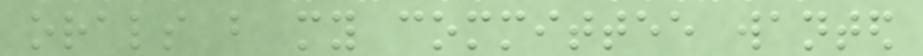orals but my committee wanted
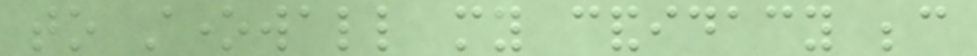to stonewall my candidacy because
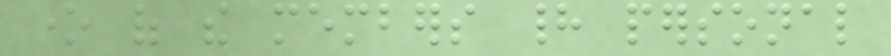one of the members had personal
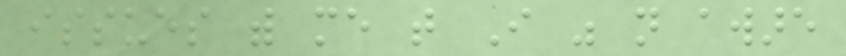issues with me that I was not aware
